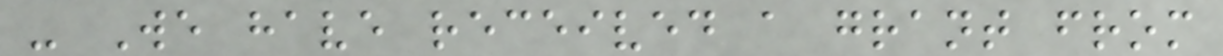- We have received a grant from
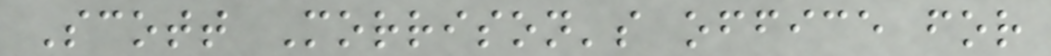Scott Morrison's office for
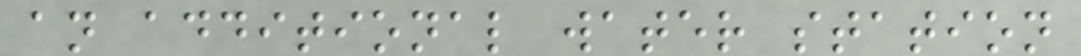an additional water station
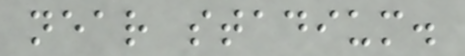near stadium.
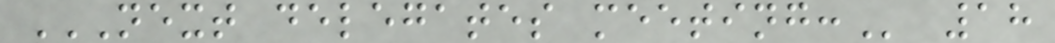NEXT DELEGATES MEETING: 18
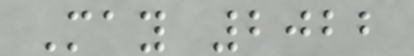May 2022
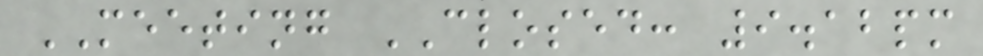MEETING CLOSED: 9.12pm
